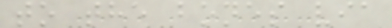to the bones via
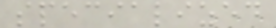specialized
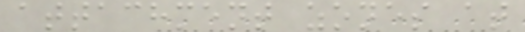attachment zones at
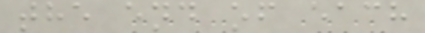the end of each
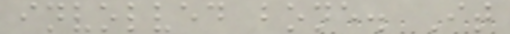involved bone. It
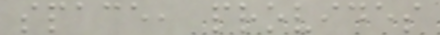space, provides
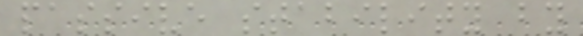passive stability by
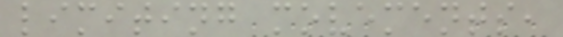limiting movements,
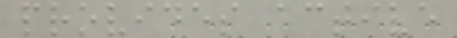provides active
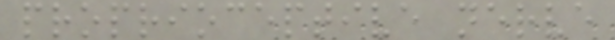proprioceptive nerve
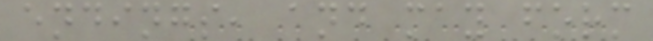endings, and may form
